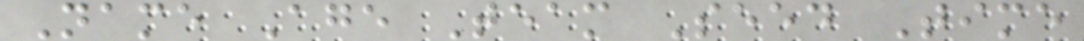Name Age Team Seed Time
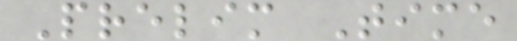Prelim Time
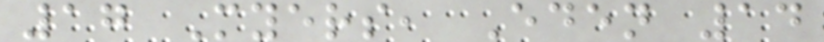17 Myers, Eden 14
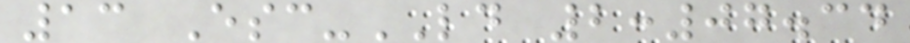13 Esc-LD 2:07.34
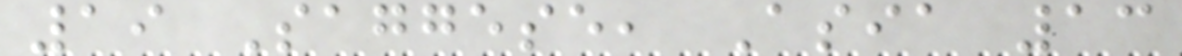19 Saggese, Asia 13
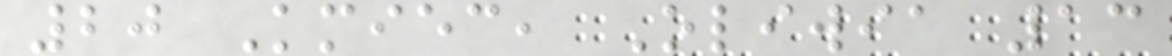20 Kmiec, Oliwia 13
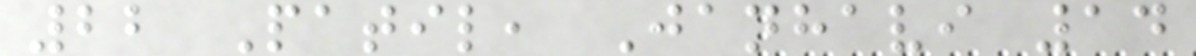22 Patil, Janhavi 14
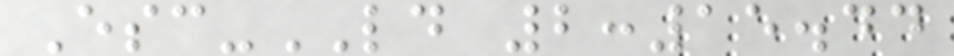Esc-LD 2:15.44
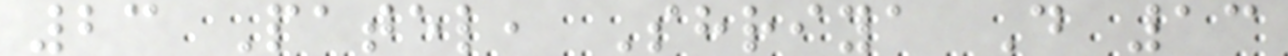23 Patel, Shriya D 13
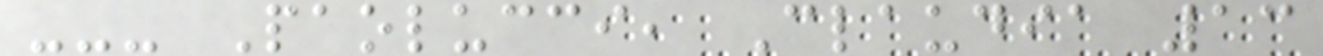--- Paolucci, Claudia 13
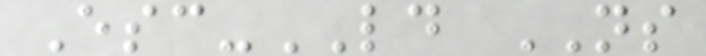Esc-LD NS
